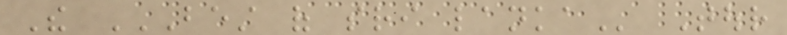The BEST OF SRI LANKA Tour
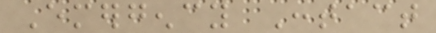Emergency Contact
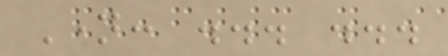Name: ... ...
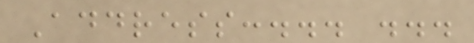Address:... ...
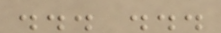... ...
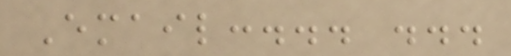Email:... ...
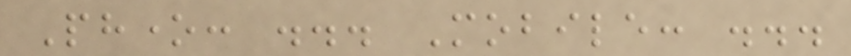Phone: ... Mobile: ...
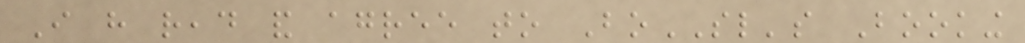I have read and agree to BoSL's Booking
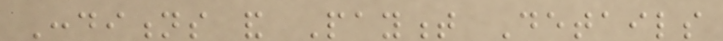Conditions and Payment Details
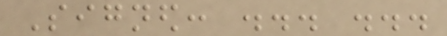Signed: ... ...
